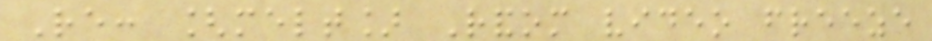Re: [melt] Random video freeze
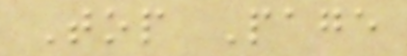Top Page
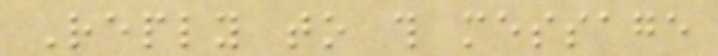Reply to this message
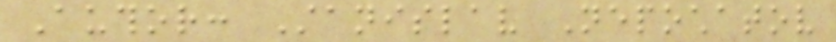Author: Stanislav Nepochatov
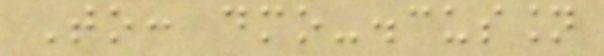To: dmo-discussion
